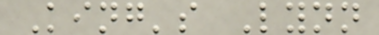King's Lynn
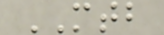MTB
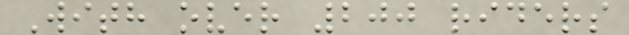With over 200 riders
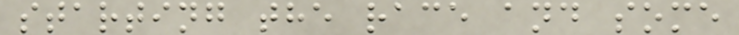starting the race and some
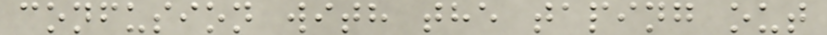confusion with the taping out
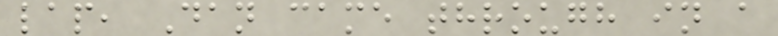lap, Dan came through in a
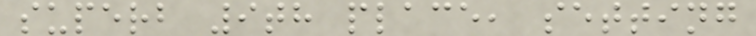superb 9th place, setting
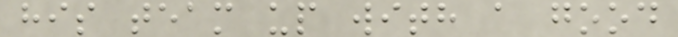his team up with a good
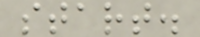start.
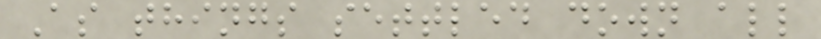As things settled down all
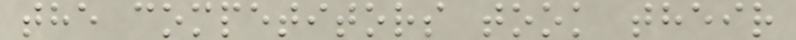the competitors took their
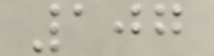107
